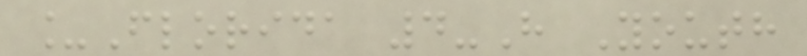_Florida 4-H Youth
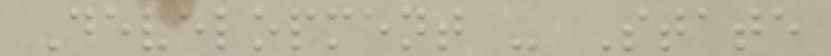Development - State
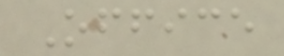Office
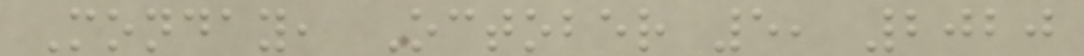Monday, October 5, 2020
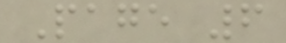Page 6
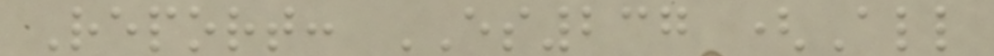Report: ES237 (All
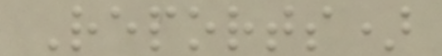Reports)
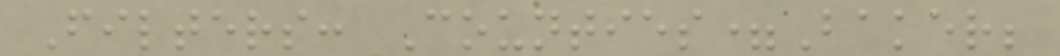Filters: Counties=Baker;
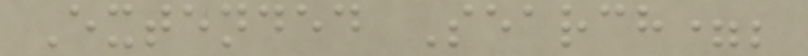Extended Search=;
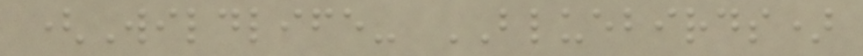(Wildlife- BLUEBIRDS)
